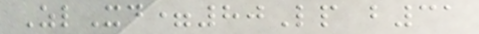ZlXd=80Lp b31
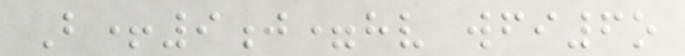B+9j=hv wfi6o
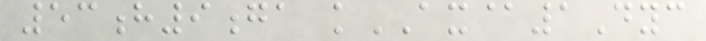53h9ga kAX@1Dyc
